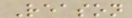Reason
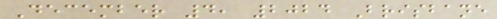December 4, 2024 Brisbane
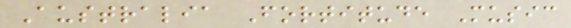Australia Fortitude Music
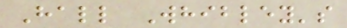Hall Whibley's
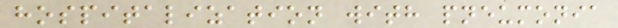hospitalization with pneumonia
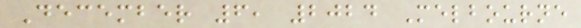December 6, 2024 Melbourne
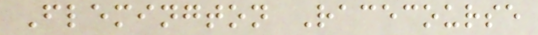Flemington Racecourse
